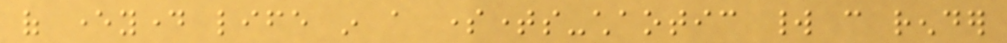of everyday life in a sometimes-chaotic world can render
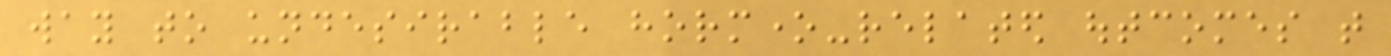way to undesirable hormone-related outcomes that
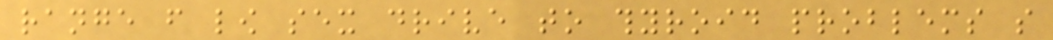range from low sex drive to thyroid problems so
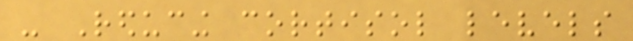- Reducing cortisol levels
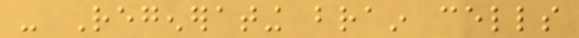- Regenerating brain cells
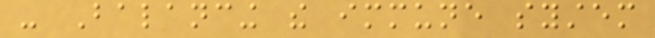- Balancing the immune system
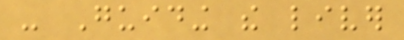- Guiding the liver
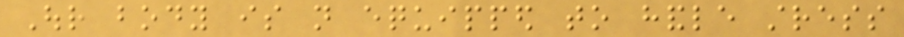Our body is not equipped to handle stress
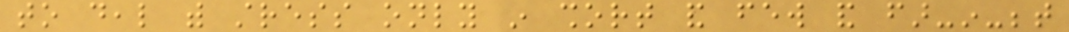to deal with stress only in short and few and far-in-between
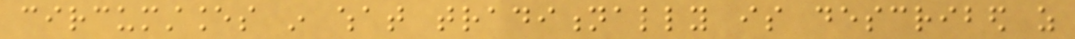circumstances in what traditionally is described as
